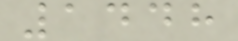1448
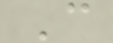C
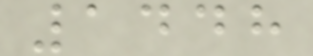1448
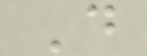D
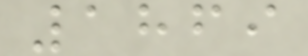1869
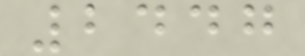2447
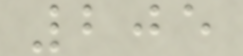205
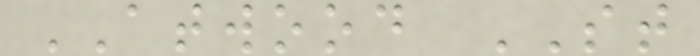ATWOOD ST
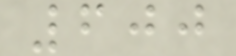600
